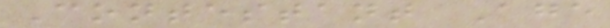Contestant Age
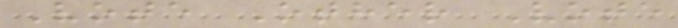Vote Other Vote
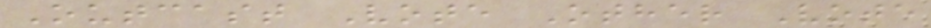Outcast Vote Other Vote
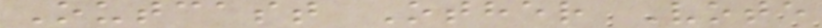Outcast Other Vote
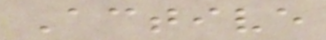Active
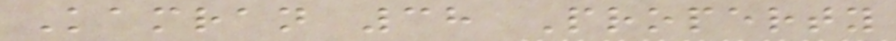Kamran 38 Property
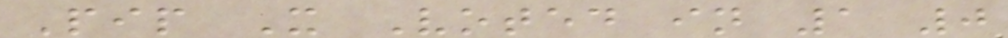Pip X Voted in 1 0
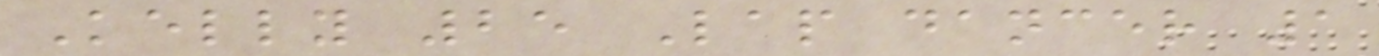Kelly 25 Lap dancer 1
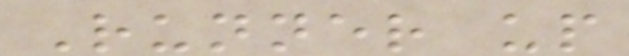Runner up
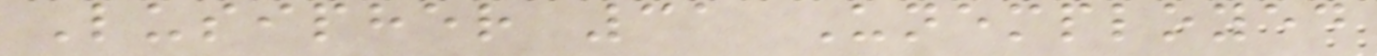Lusipher 31 Unemployed
